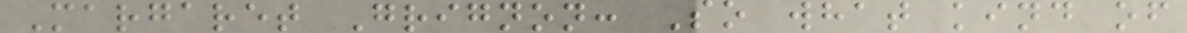Margaret Grignon: So what kind of
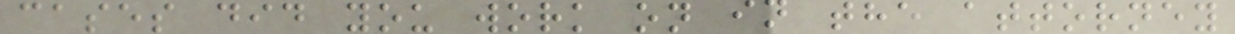cases did you work on in the attorney
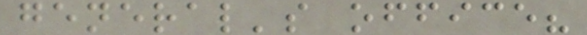general's office?
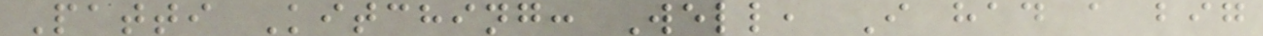Patti Kitching: Well, I had a big
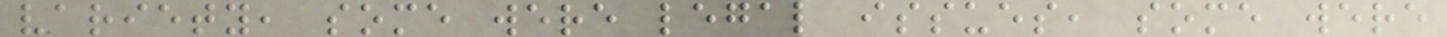variety, some were legal issues, some were
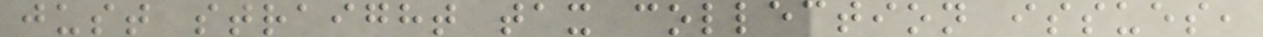just straight tax collection issues,
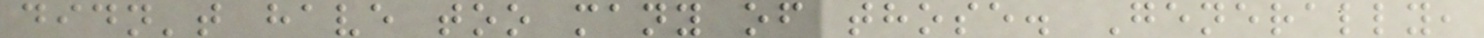didn't have too many of those. Generally,
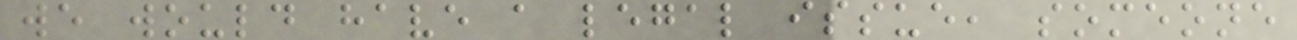we would have a legal issue, someone
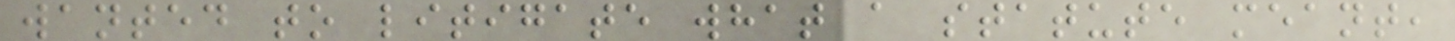wanted to litigate what a statute meant,
